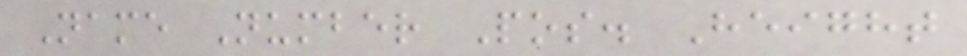Name Number Pos. Height
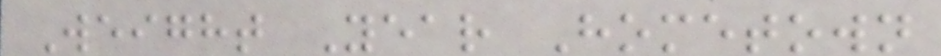Weight Year Hometown
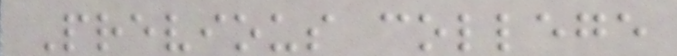Previous college
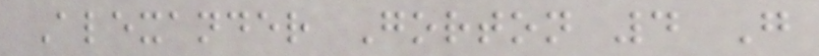Alexander Gorton 4 G
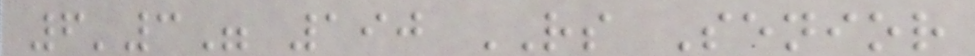6'3" 190 RS Senior
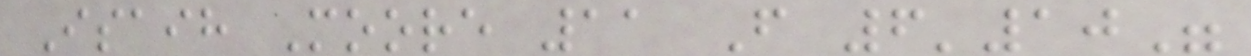Isaih Moore 11 F 6'10"
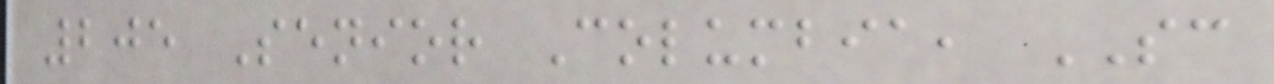205 Senior Columbia, SC
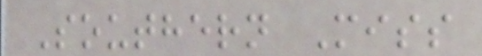Southern Miss
